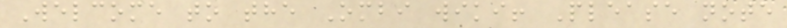Welcome to the Ombi wiki! Please note
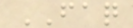FAQ
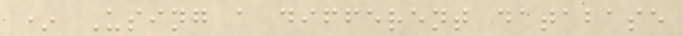* Using a different database
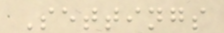Settings
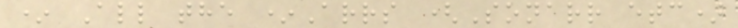* All the *Arrs (Sonarr etc)
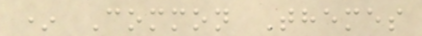* Common Themes
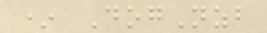* DogNzb
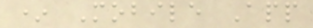* Mobile App
